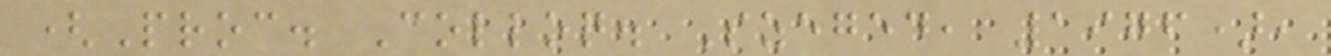(Proc. Colloq. Szeged, 1976),
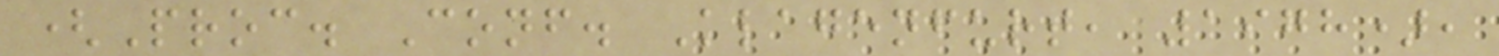(Proc. Conf. Klagenfurt, 1978),
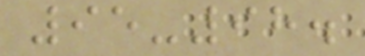95-98.
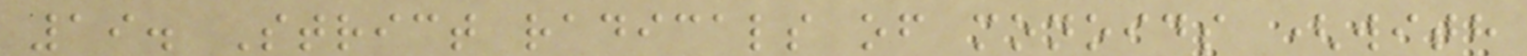19. Strict radicals of monoids (with
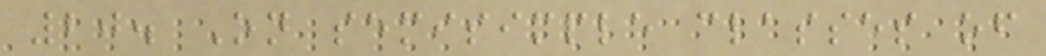20. On semisimple classes of
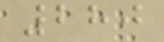280
